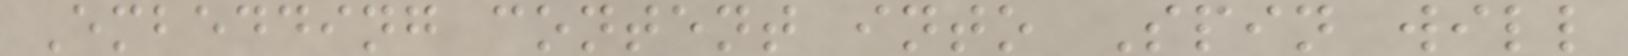Embedding content into Spin will
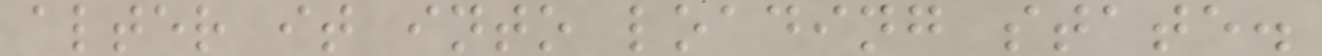alter it into loading state.
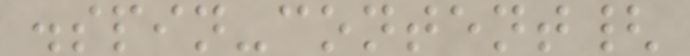.spin-content{
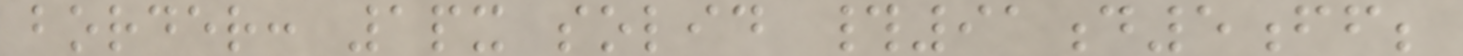border: 1px solid #91d5ff;
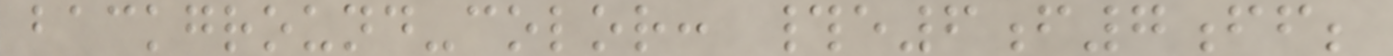background-color: #e6f7ff;
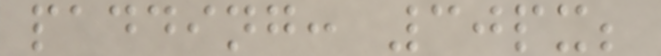padding: 30px;
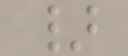}
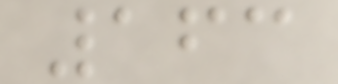163
